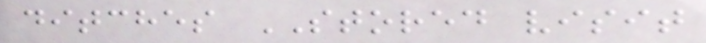ditches STORED visit
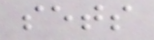sets
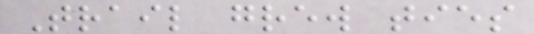Trail grew ties
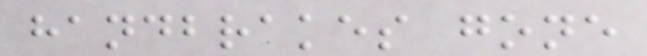handbrakes gone
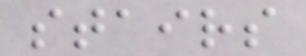stairs
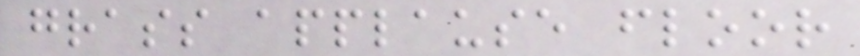grass applause floor
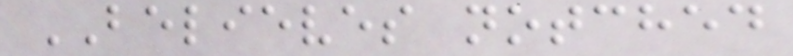BELIEVES notched
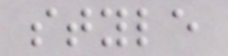style
